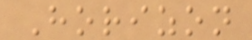Horizon
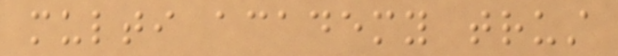multi academy trust
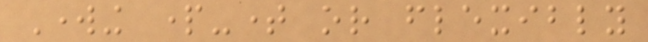Working part-time or flexibly
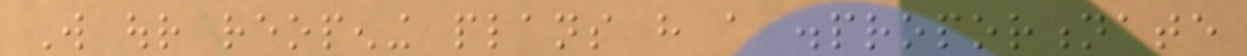Will our reopening plans have a disproportionate
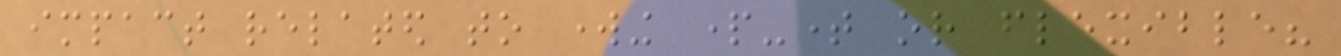impact related to working part-time or flexible?
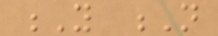Y N
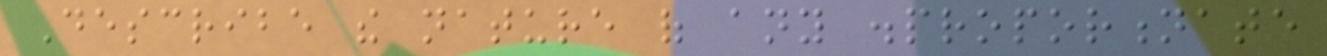Describe the nature of any disproportionate
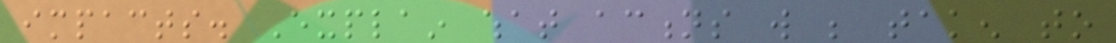impacts. Explain what actions will be taken to
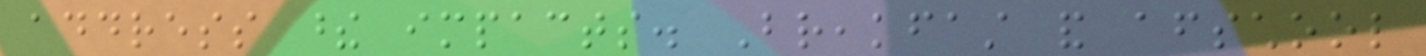address these impacts. Breakfast and afterschool
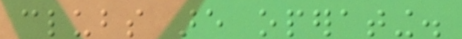clubs are operating.
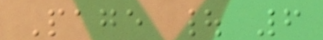Page | 6
